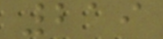219
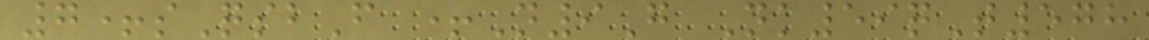7+sQsbF +N9G Nk59qT578
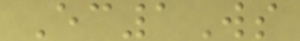Ec1Ws
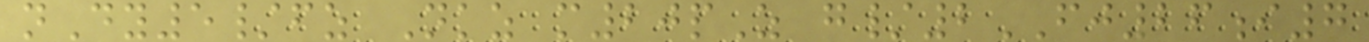nDy5/fz Nkz m20pZ g/2FJ26i7
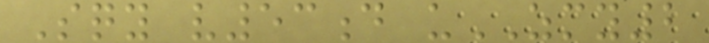Sqy v53d uZMY2
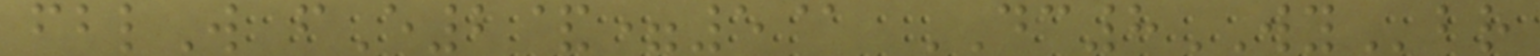fblW fE2&=5@ DC8WYbr
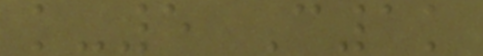k-5 C1k
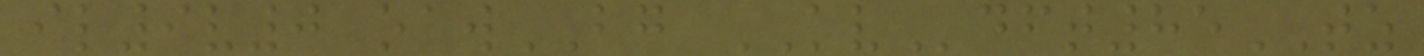il9v0 oawBG KVdft85TZ
